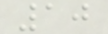10
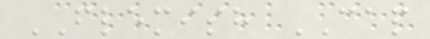FLEMISH CAP
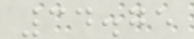34.75
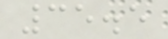35.5
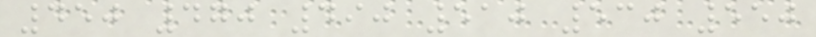450 470 490 510 530 550
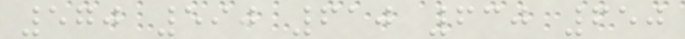570 590 610 630 650
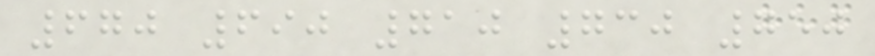670 690 710 730 750
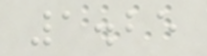1.25
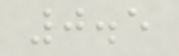0.5
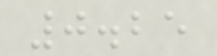0.25
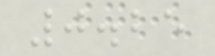0.25
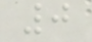0
